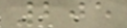205
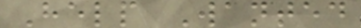Help Wanted
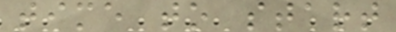time to start
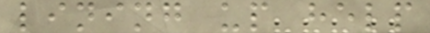lining up help
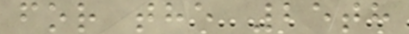for the 25th
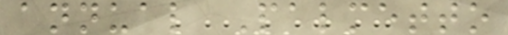annual Palmetto
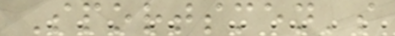Sportsmen's
